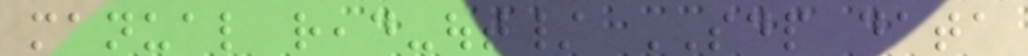manual read-out/ SDP data
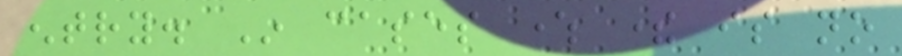entry. In cases where there is no
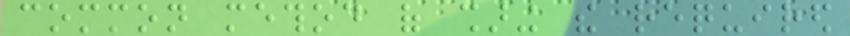common method of sharing the required
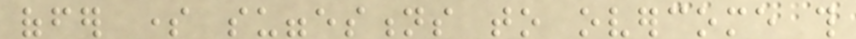offer some suggestions to overcome this
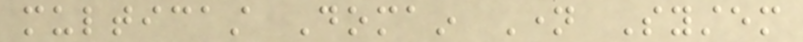multicast Domain Name System
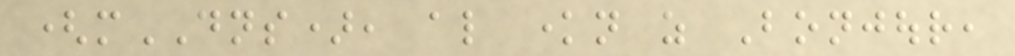(mDNS), also known as Bonjour,
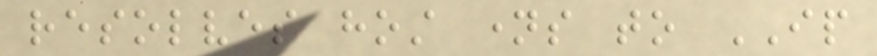resolves host names to IP
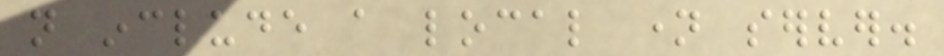not include a local name server.
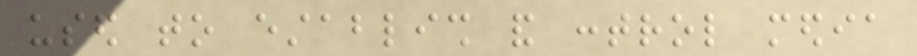used to establish and control media
